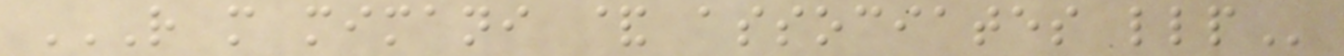R M MIMANI & ASSOCIATES LLP
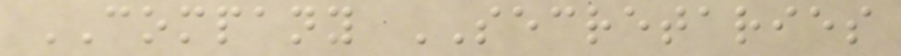COMPANY SECRETARIES
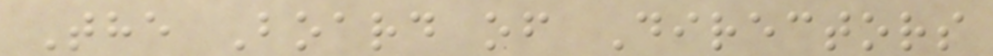The Board of Directors
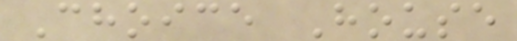Choice House
